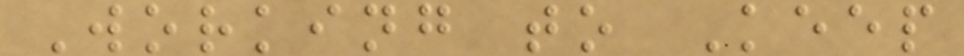Working to Keep
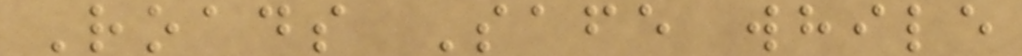Roads Safe while
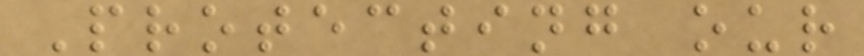Protecting our
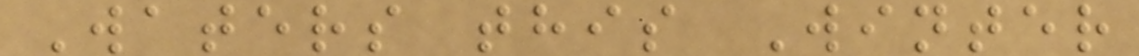Waters this Winter
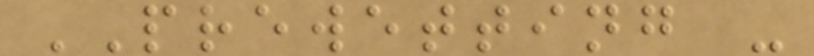PREWETTING -
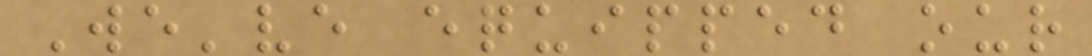We've equipped our
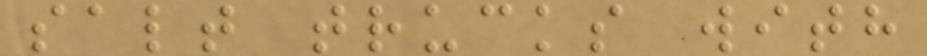salt trucks with
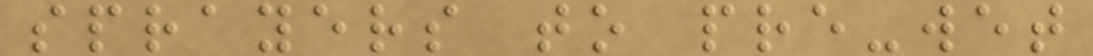sprayers to pre-wet
